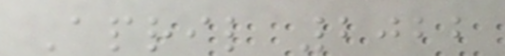April 2022
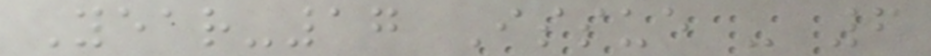Year-17 Issue - 6
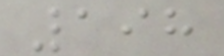198
